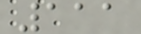111
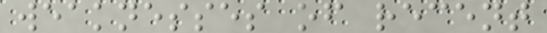weaknesses of recent
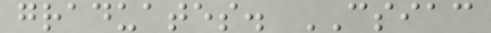graduates. CSIAC
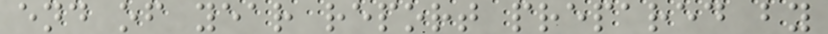end of year report prepared by
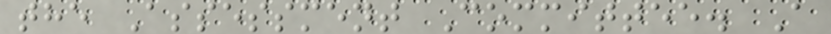the Assessment Committee. A
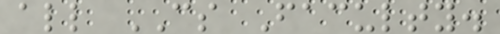all CS Faculty.
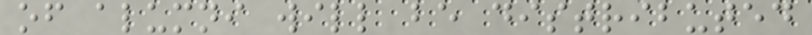of alumni will be distributed
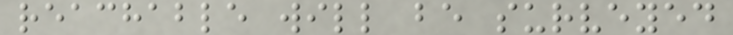reachable will be surveyed
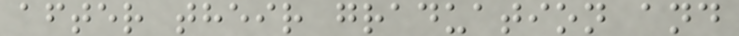after their graduation and
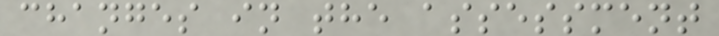changes in the assessment
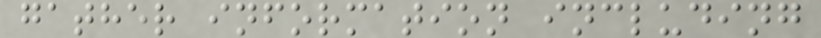gather information including
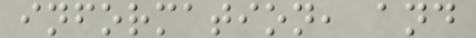information, and
